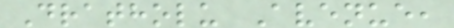Dratholu Avenue,
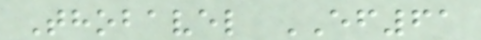Thobavel EF61
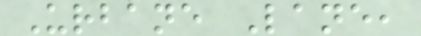Urbane Lane,
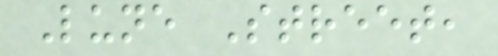Lune Street,
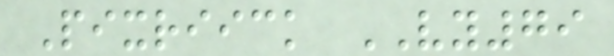Pixriick VY79
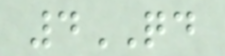4QD
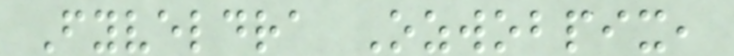Fyveldra Ozwobpix,
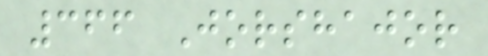366 Jorshajor
